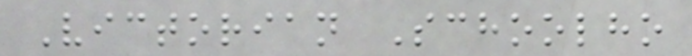Victorian Schoolho
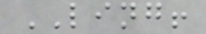LING!
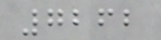7262
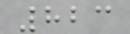823
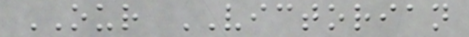OUR VICTORIAN
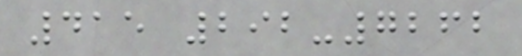415 292-7262
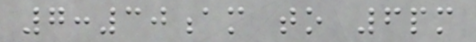7:30am to 6pm
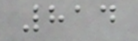814
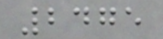2475
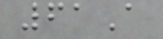61A
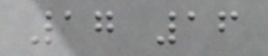17 16
